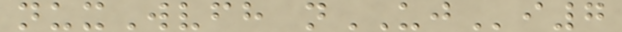nuxWvfh nUJi7
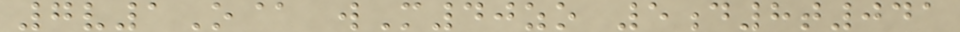7v1O@ wM40zo 5d8t041
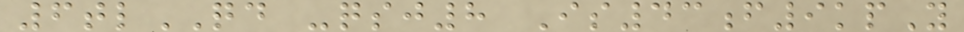6tlQD -qsj8 Is43f9kpY
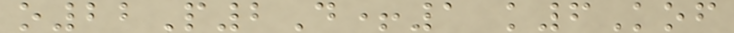o22P2D+1 k6Kof
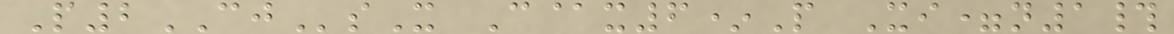P2CJsX C@x6*P Xi=n1#
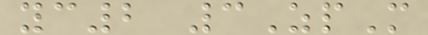yc2 3ZpM
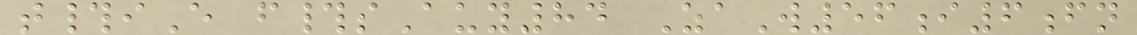t#iE f#sAuy84 ZaW56i6fn
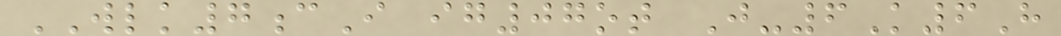WLK7cI ig07ot J-6K6H
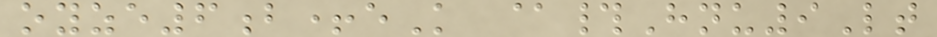oyze6b+eK @#Hnu9Lt
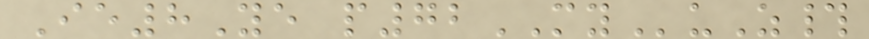Ie8Ye p72MYuZ#
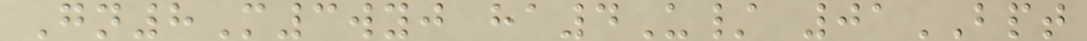Gn8M3wyj ha4U/ 01BPT
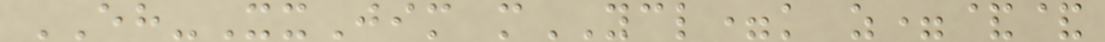EH-XxJim mYCL=k z=&&
